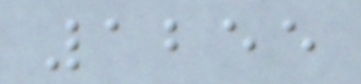1255
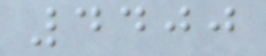4400
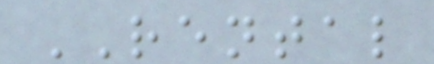RENTAL
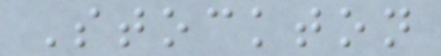Stockton
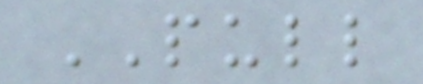PULL
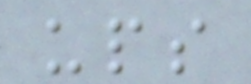ups
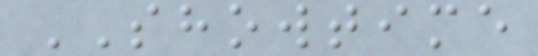SHOWTIME
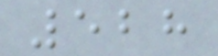528
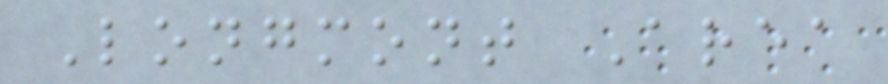Longmont Area
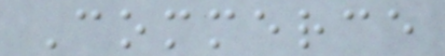Commerce
